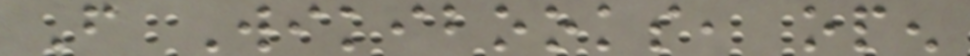From Wikibooks, open
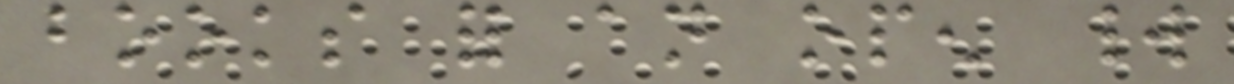books for an open world
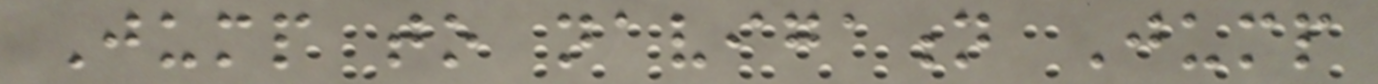Jump to navigation Jump
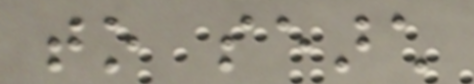to search
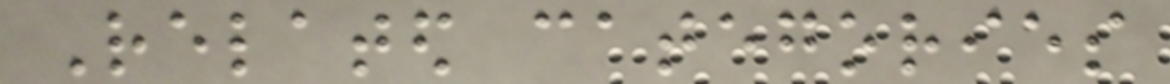Related categories
